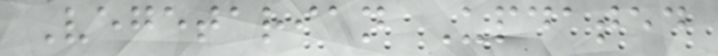Vegetarian Updated
